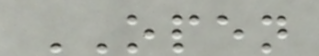OPEN
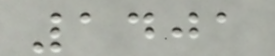1401
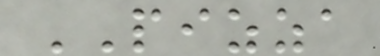PIZZA
